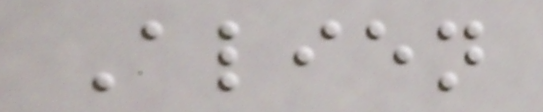Alien
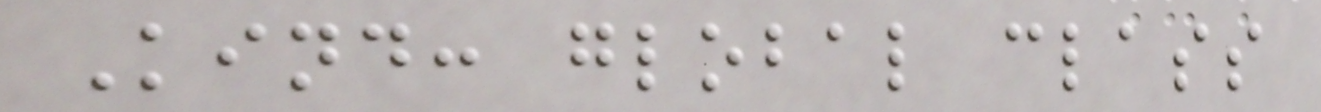Kind: global class
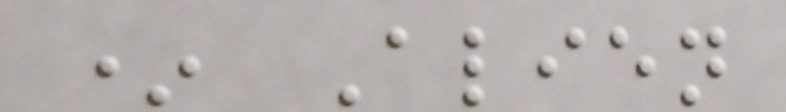* Alien
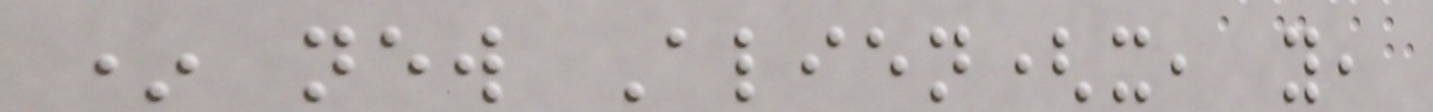* new Alien(x, y,
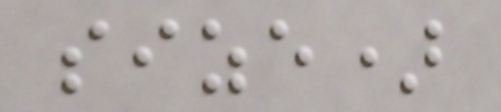size)
